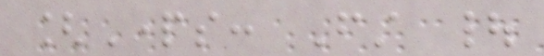[Parts: First |
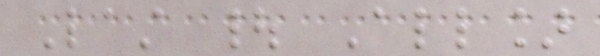Last | All]
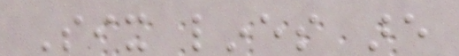Six lines are
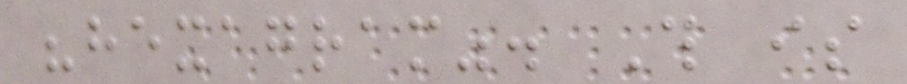"hexagram". This is
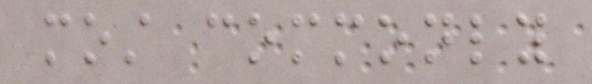most commonly
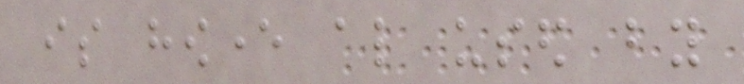is however also used by
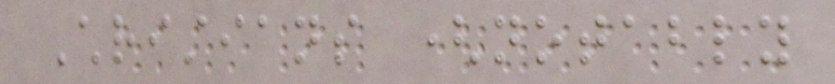Christians (notably
